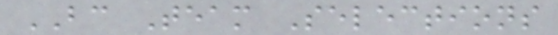BC Team Selections
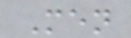Men
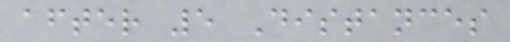after 5 Distances
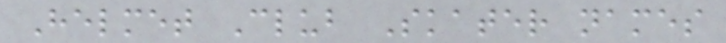Helmet Club Skater names
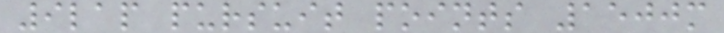9lap pursuit points 1500m
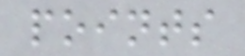points
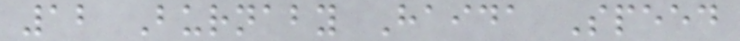12 Burnaby Haida Speed
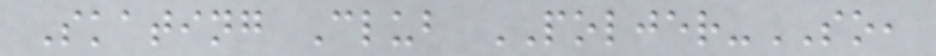Skating Club POLJER-SO,
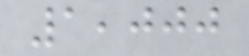1,000
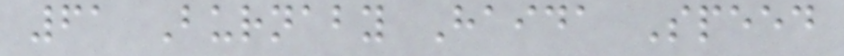61 Burnaby Haida Speed
